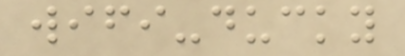wifi-ducky
